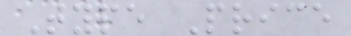Type Price
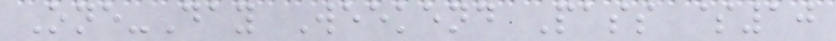One-Day Weekend Pass $10
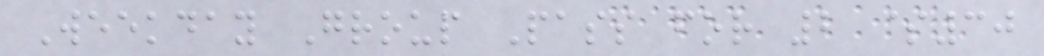Weekday Group Pass for 2 $30
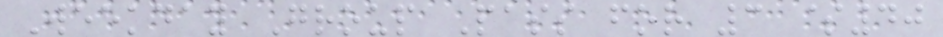Weekday Group Pass for 3 $40
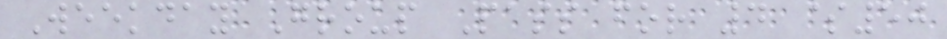Weekday Group Pass for 4 $50
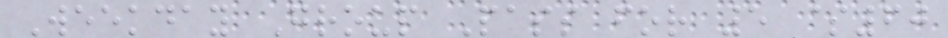Weekday Group Pass for 5 $60
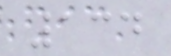134
